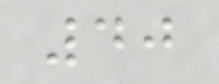40
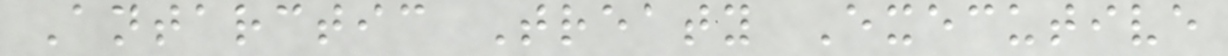Antarctic Treaty Executive
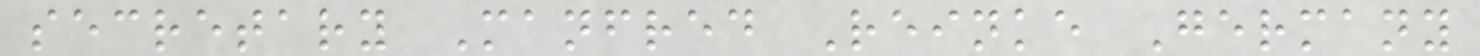secretary Manfred Reinke Germany
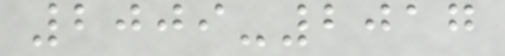2009-2017
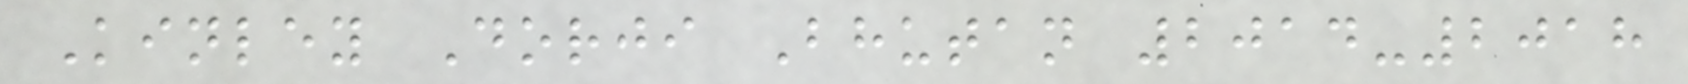Kinley Dorji Bhutan 2014-2018
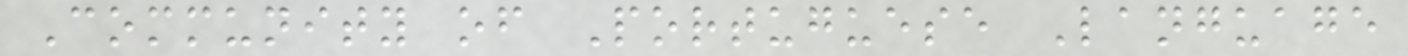Community of Portuguese Language
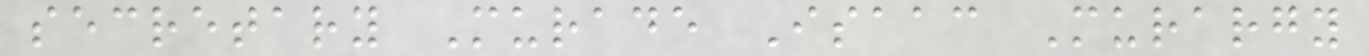secretary Murade Isaac Murargy
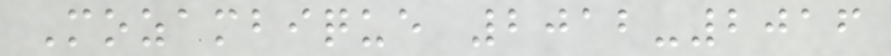Mozambique 2012-2016
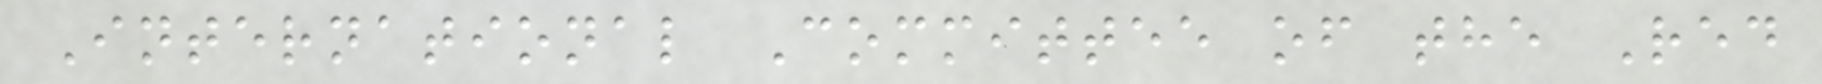International Committee of the Red
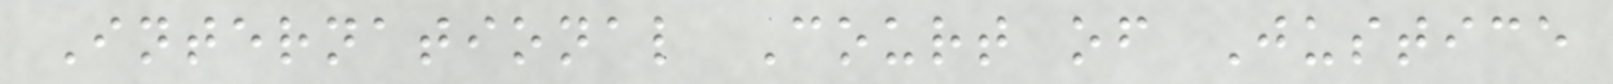International Court of Justice
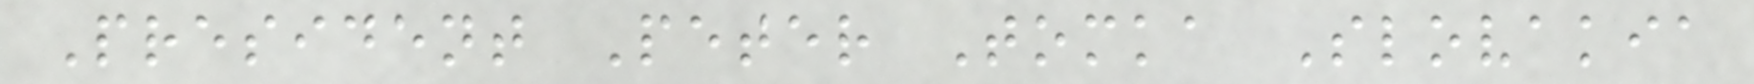President Peter Tomka Slovakia
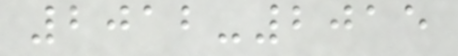2012-2015
